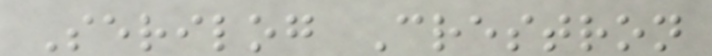Serilog Crestron
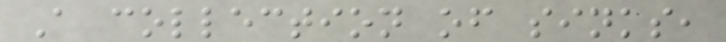A collection of sinks,
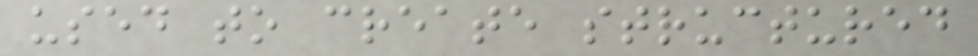used to create structured
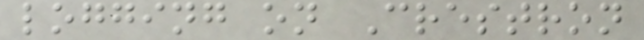logging on Crestron
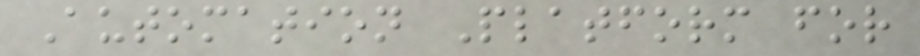Automation Platform for
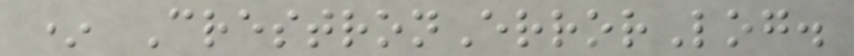* CrestronErrorLog.
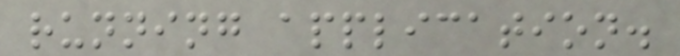running application.
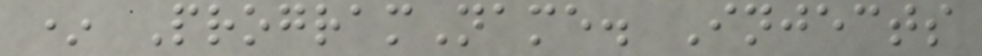* ProgramName. Injects
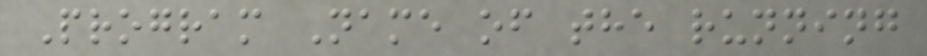Program Name of the running
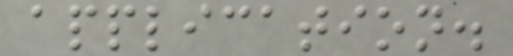application.
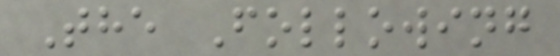The Following
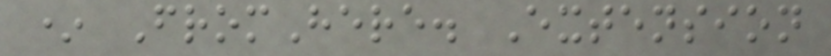* FromHere. Extension
